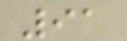91
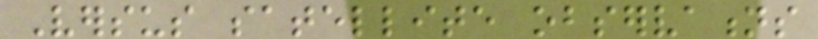Versus satellite observations
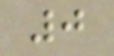0
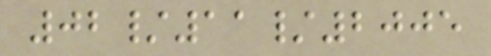02/11/2005
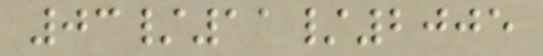03/11/2005
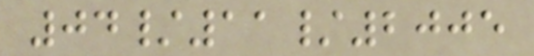04/11/2005
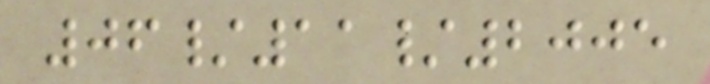06/11/2005
